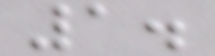1.
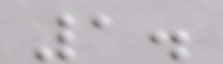1.
